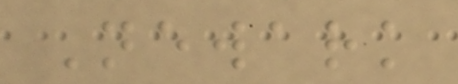Newark
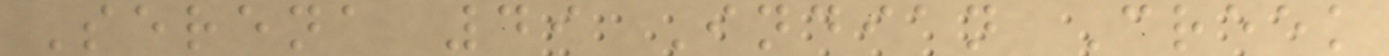Serena 49 Indian Creek
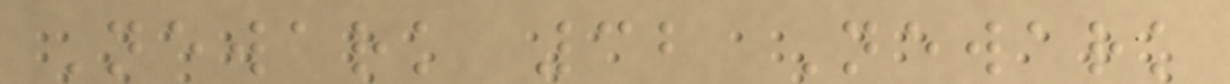Newark 32 Newark
